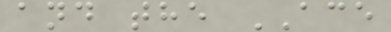and the ACE
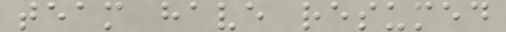team have resumed
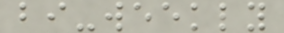bi-weekly
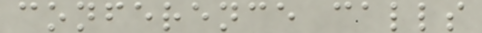conference calls
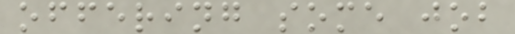offering some job
